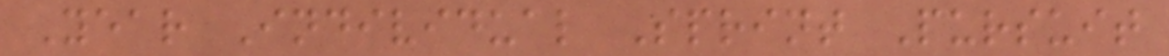Year Individual Sprint Pursuit
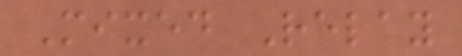Mixed Relay
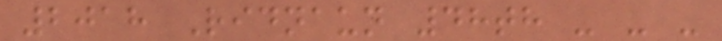2018 Ridnaun 48th - - -
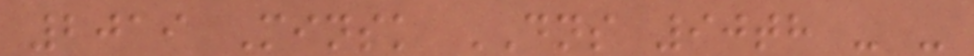2019 Minsk DNS 90th - -
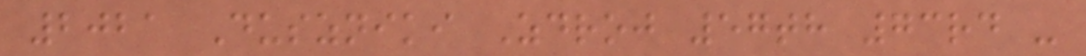2021 Duszniki Zdroj 57th 73rd -
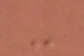-
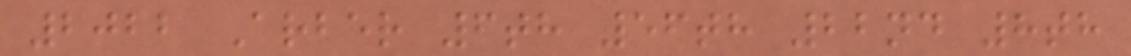2022 Arber 6th 56th 22nd 8th
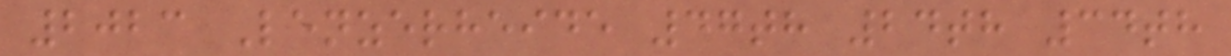2023 Lenzerheide 47th 24th 34th
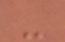-
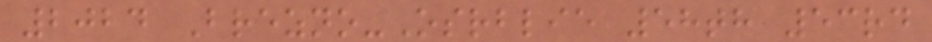2024 Brezno-Osrblie 58th 53rd
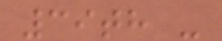39th -
